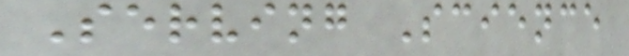Serving Science
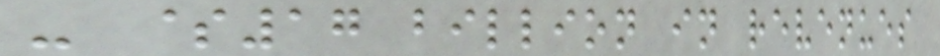- $17 billion in revenues
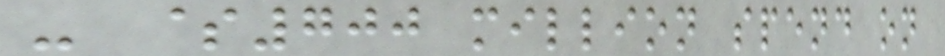- $700 million spend on
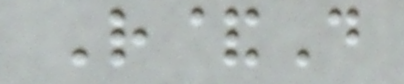R&D
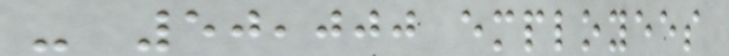- 50,000 employees
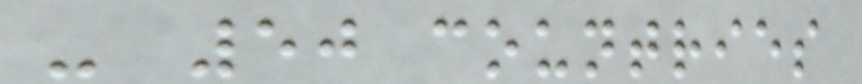- 50 countries
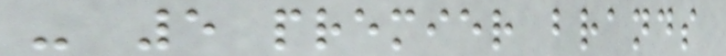- 5 premier brands
